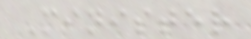Minister
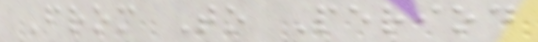From To Period
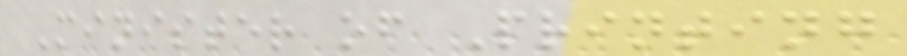Minister of Printing
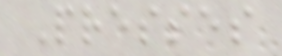Presses
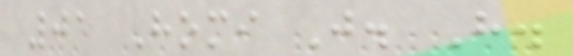01 Homi J. H.
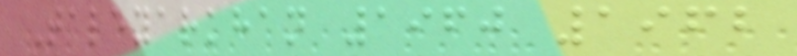Taleyarkhan 1960 1962
